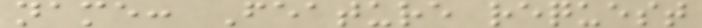name: Feature request
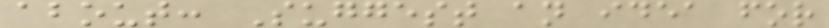about: Suggest an idea for
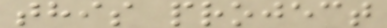this project
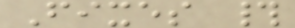Fixes #
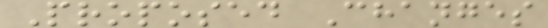Proposed Changes
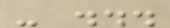- ...
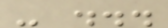- ...
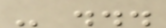- ...
